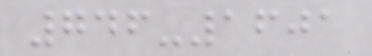746-1601
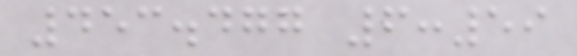453.477 6:59
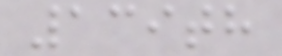139th
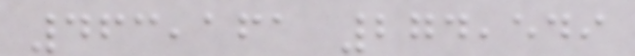463,161 274,549
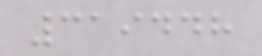319448
